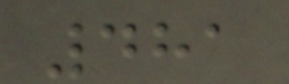481
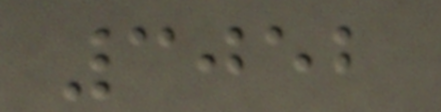3052
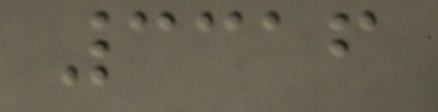3316
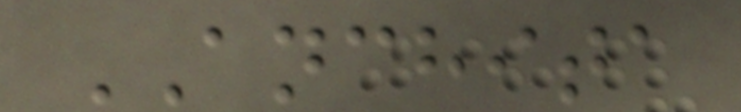ANCHITA
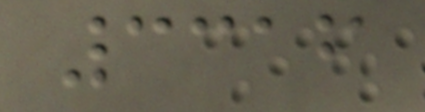3316
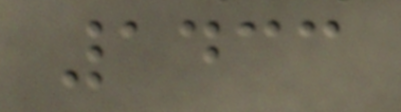1433
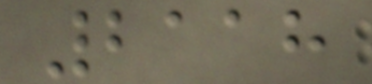2118
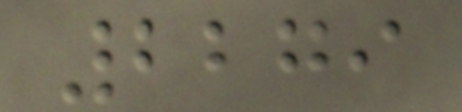2279
